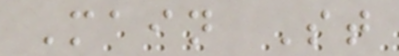Main St
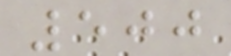500
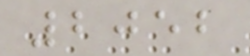2052
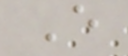E
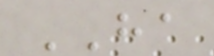HA
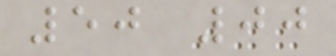50 00
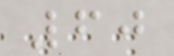60
